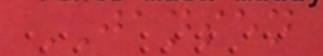JANSEN
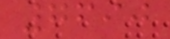7690
